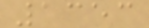1353
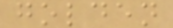golden
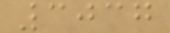3037
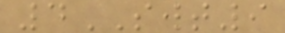4SWT9
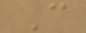C
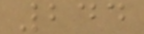244
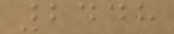2448
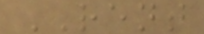RENT
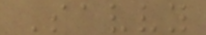Savvy
